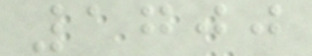1700
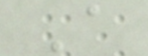A
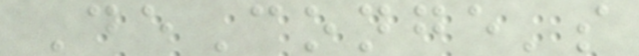DeConge's
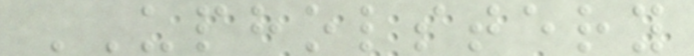UPHOLSTERY
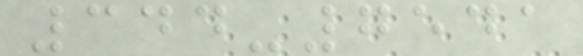344-7541
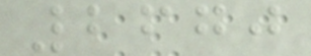2670
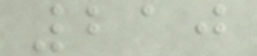210
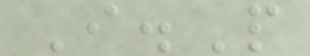I.P
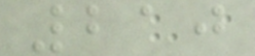210
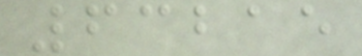63215
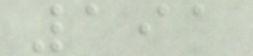191
